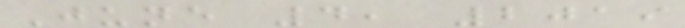June 4, 2019
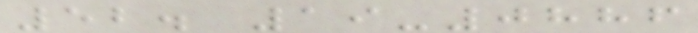52. 19-0886
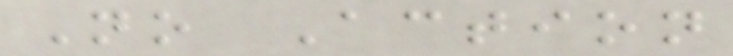No Action
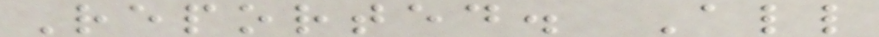Reported. All
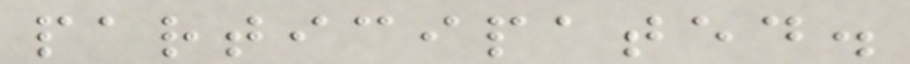participated.
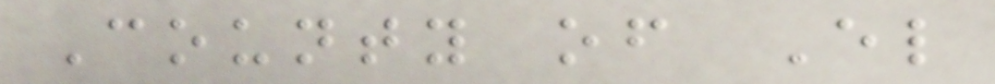County of El
